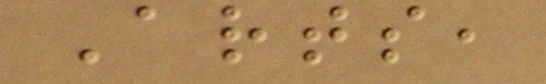Arts,
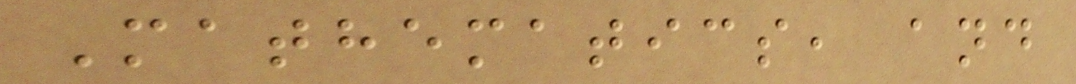Mathematics, and
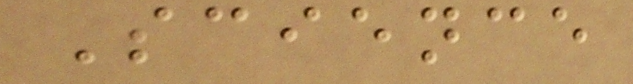Science
